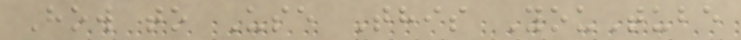How to Use This YouTube
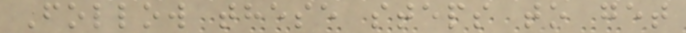Follow these steps to get
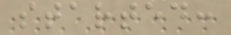started:
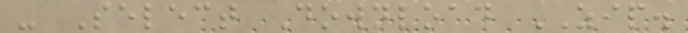- Select Download ZIP.
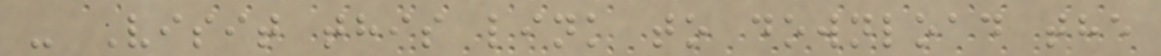- Visit this link to download the
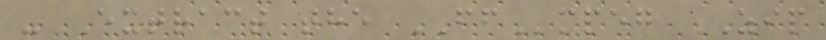- Extract the FFmpeg ZIP
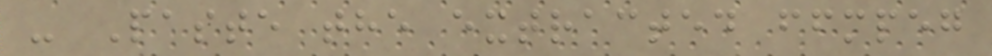- Paste the extracted ffmpeg
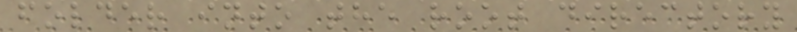folder into the root directory
